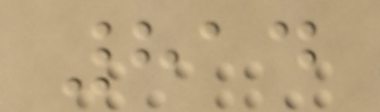814
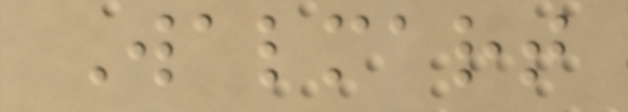Walmart
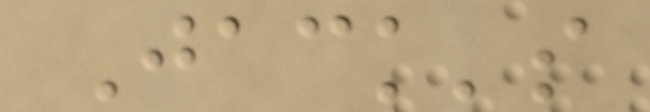Jack's
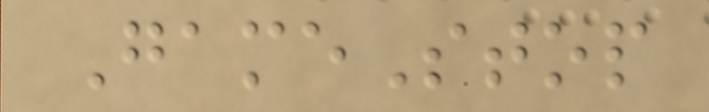GameStop
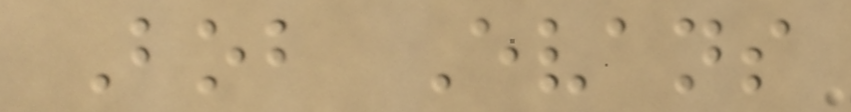Bob Evans
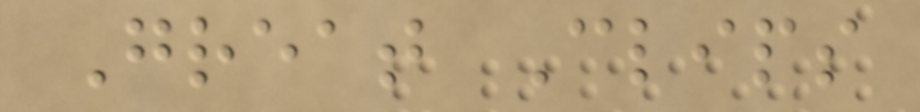Great Clips
